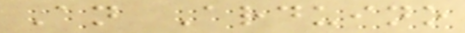An Arduino
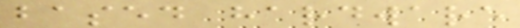based hardware
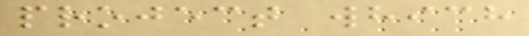project which
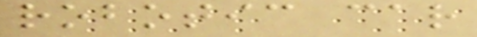robotic car
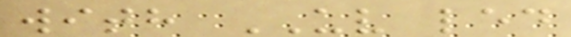with UV led
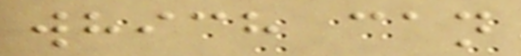which can
